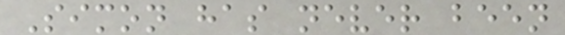Simon has never been
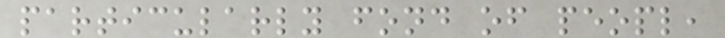particularly fond of peopl,
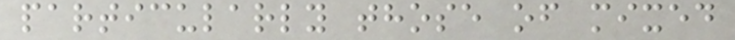particularly those of mixed
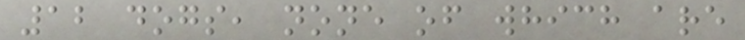12 dogs, none of which are
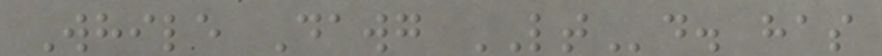While Dawg LTd. has
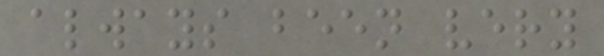always been very
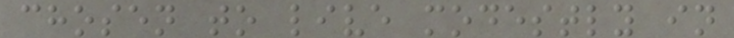chosen to live modestly in
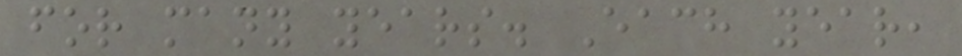for many years. Each year,
